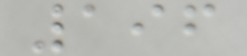196
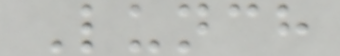Lunch
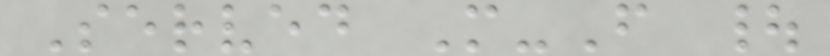Served M-F |
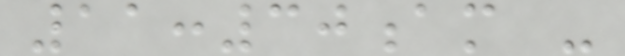11:30am -
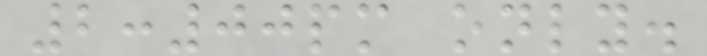2:00pm only.
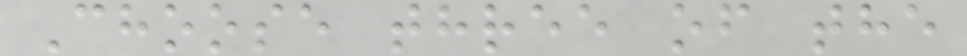Choose three of the
